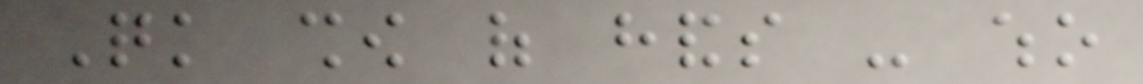Quick show of hands - who
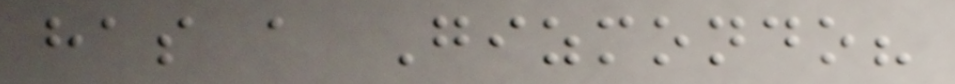has a Gizmondo?
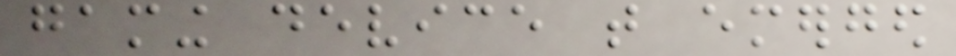gaming device that emerged
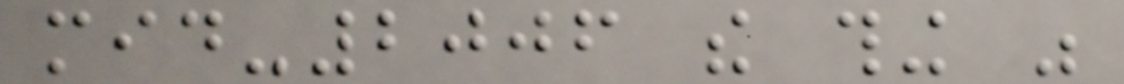mid-2006 the thing was
